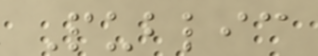Public
